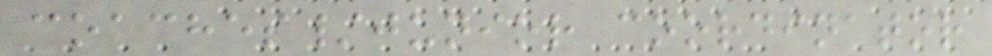coaches/junior coordinator
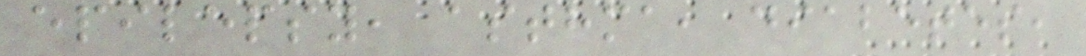epilepsy, asthma, diabetes,
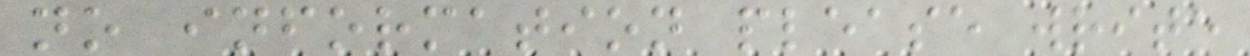no information please write
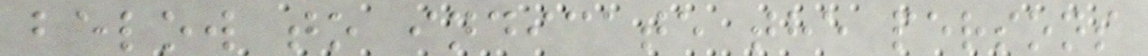below to indicate the persons
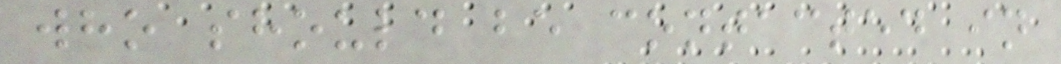who should be contacted in
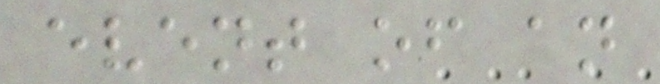event of an
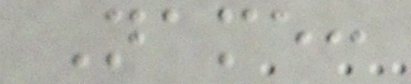Name:
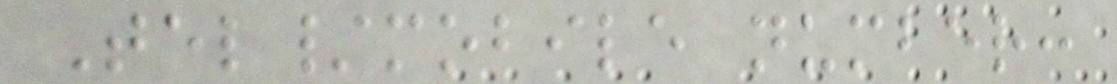Tel/mobile number:
